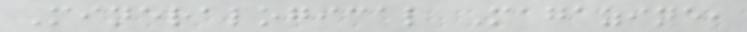Mineralogical Magazine,
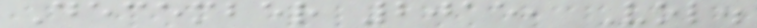December 2015, Vol.
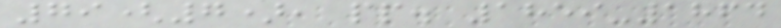79(7), pp. 1859-1864
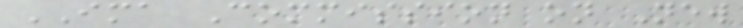IMA Commission on New
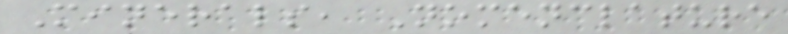Minerals, Nomenclature
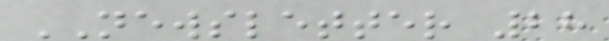NEWSLETTER 28
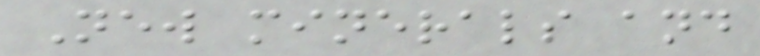New minerals and
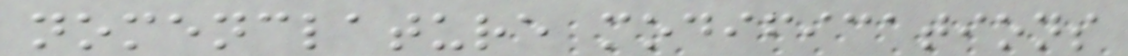nomenclature modifications
